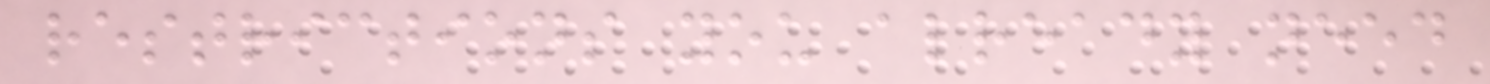restrictions you already need
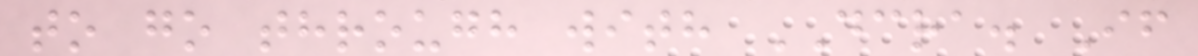to go through with DCRA. If
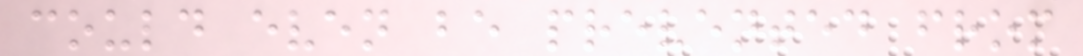could even be prevented from
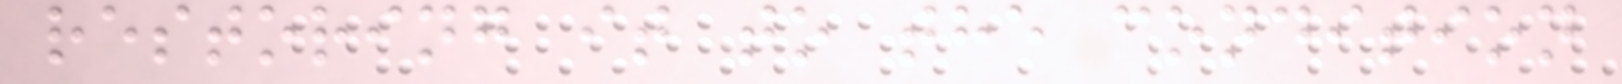restoring it to the condition
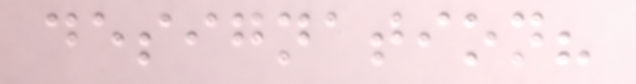designation?
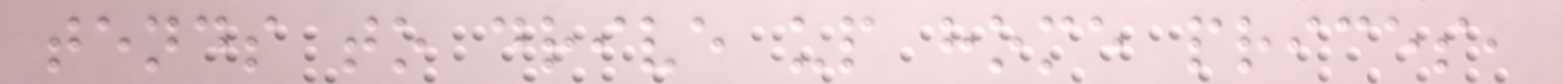tends to drive up home prices,
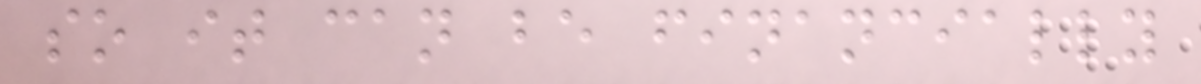so it can be financially
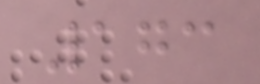173
